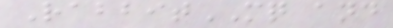RabbitMQ and
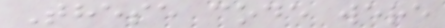These code were
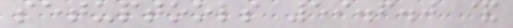setuptools 59.6.0 &
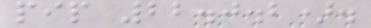pip 22.0.2).
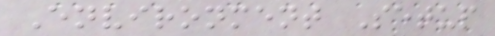Environment Setup
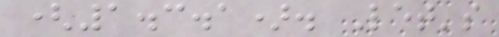(1.3.1). Let's
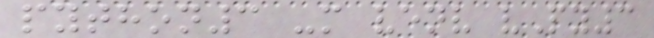python3 -m venv vPy3
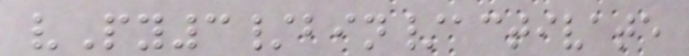vPy3/bin/activate
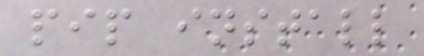pip install
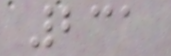231
